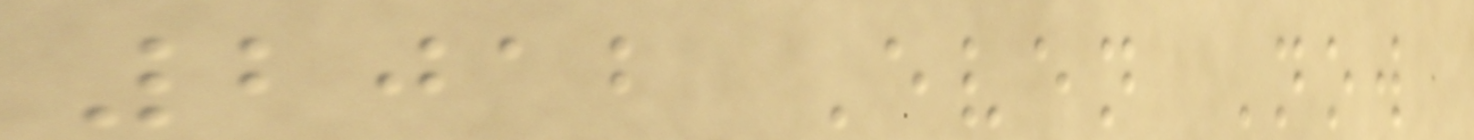2012 Even Now
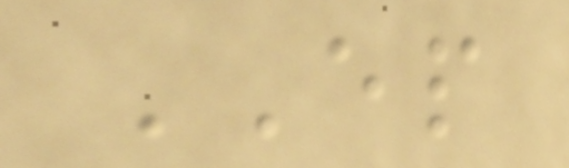EP
